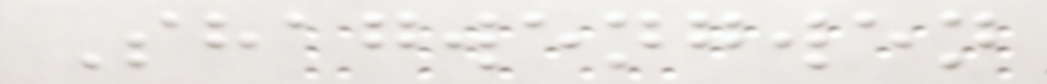Shagwengwen
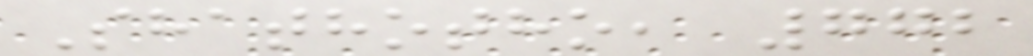Shathotho, 772
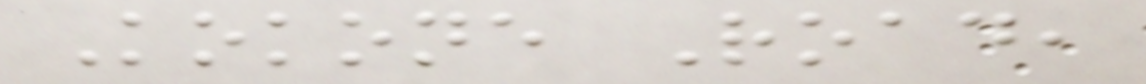Kokone Road,
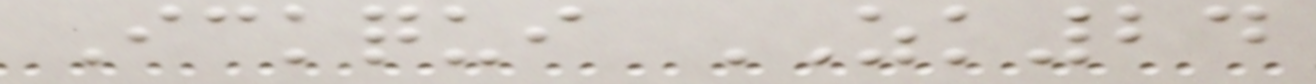Ickqui ZK24
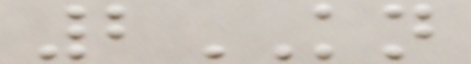2KN
